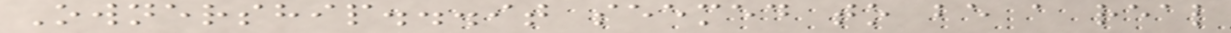Ownership...it seemed to be a real
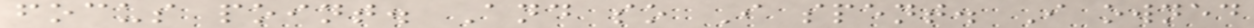focus point. And so I spent. I owned
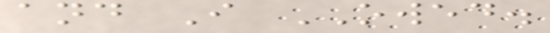and I OWED.
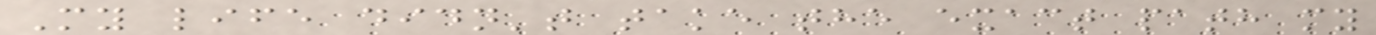My life didn't take the exact path my
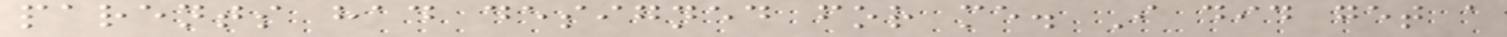parents had designed for me. I did get a
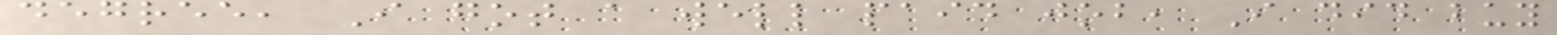degree, I got a well paid job, I did buy
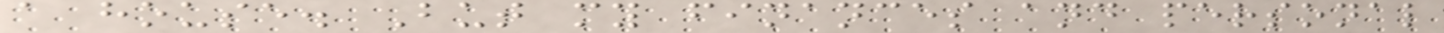a house. But my finances and personal
